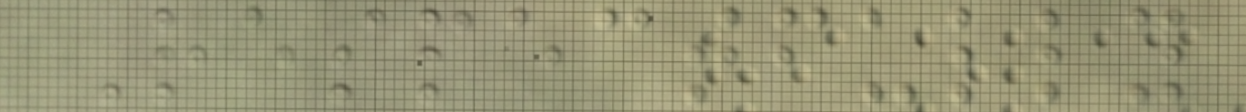Respectfully
